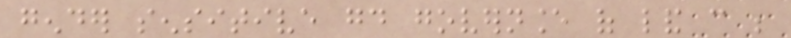gender sensitive good governance of land can be
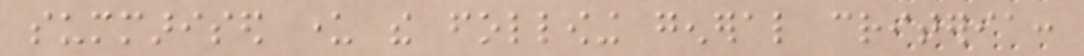summarised under the following general criteria:
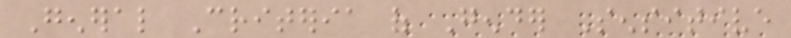General Criteria of Gender Sensitive
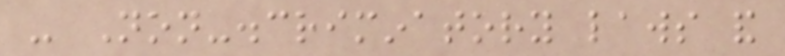- Non-discriminatory laws and
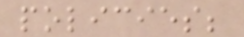policies;
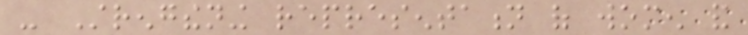- Strengthening representation of women and
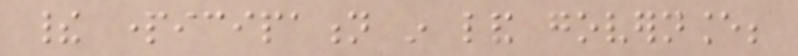their participation in land governance;
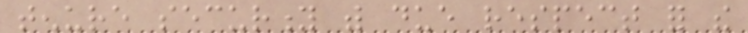tenure security with due respect for the
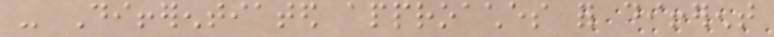- Differentiated approaches for different
